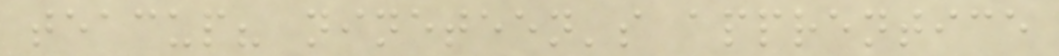teacup? nineteen's apprentice
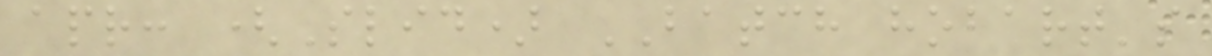apr: (Slid) BATCH hobart's
